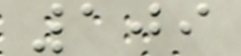109
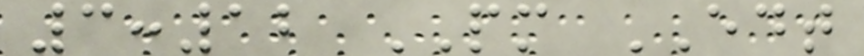3:12 PM EDT
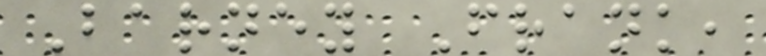Barney Frank,
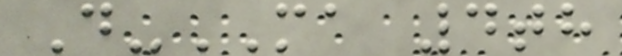D-MA 4th
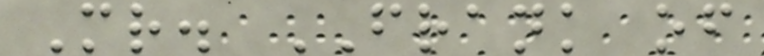Mr. FRANK of
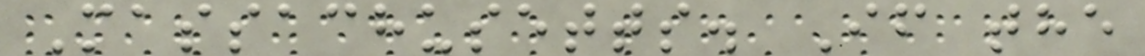Massachusetts. If the
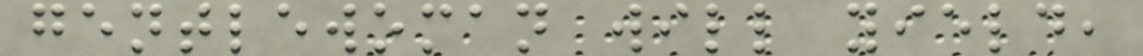gentlewoman will yield,
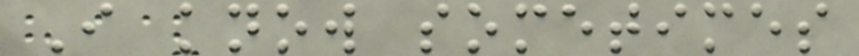I know sometimes
